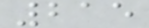215
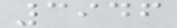3946
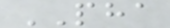PHA
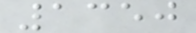1350
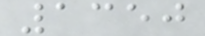1350
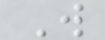W
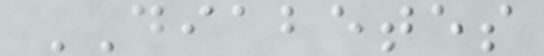DIABETES
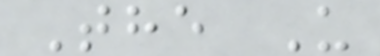The U
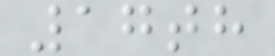17th
